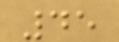45
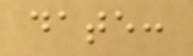date:
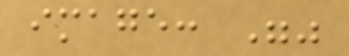image: ""
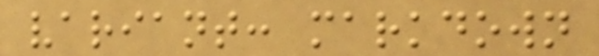variant: markdown
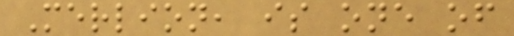Merlion, is one of
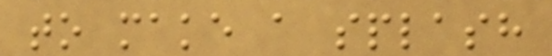to make a splash
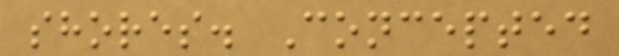shores. Concepted
